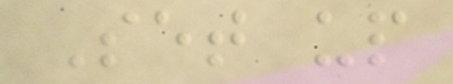Set up
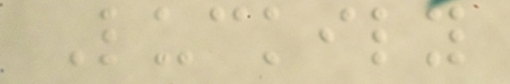Luckily
